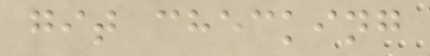git checking
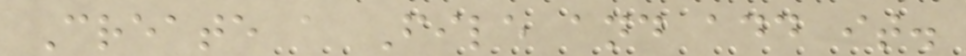Create a File and add it.
